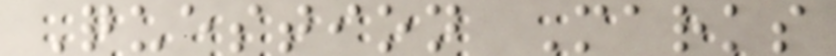Question Marks
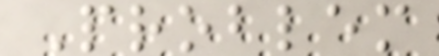Problem
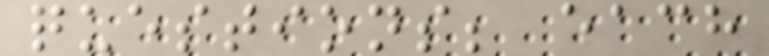questions; each
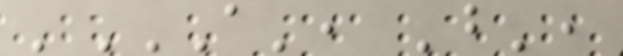'A', 'B',
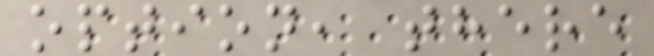option, there
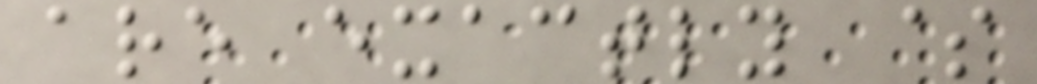are exactly $
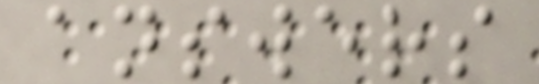answers
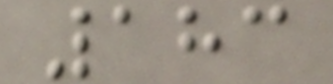183
